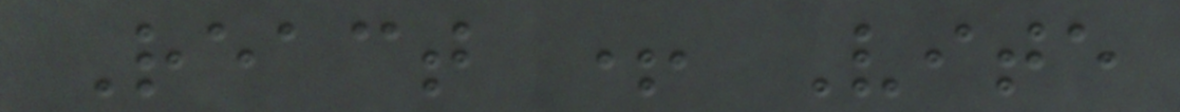React + Vite
